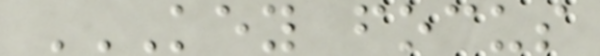KEY FOCUS
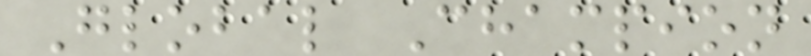Global Champion
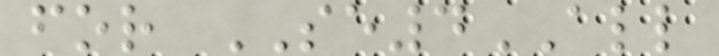for SE4ALL
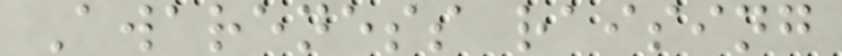Awareness raising
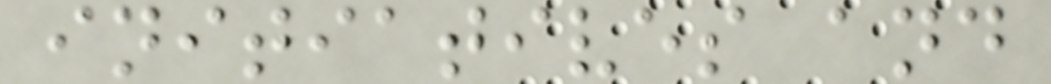initiatives and
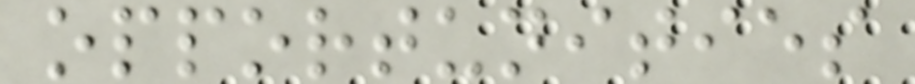opportunities
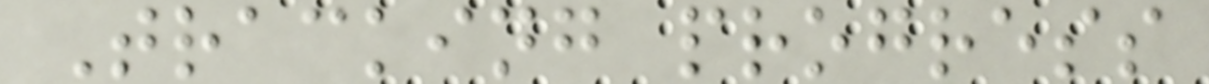Tracking progress
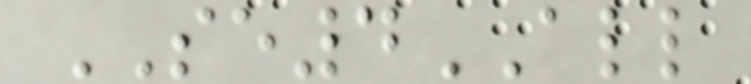SE4ALL
